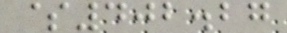$402.27
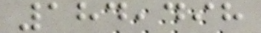184,498
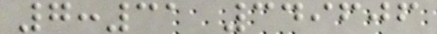7:31 349606
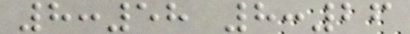8:58 8:26
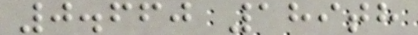0.660 189th
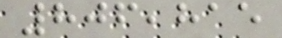806,815
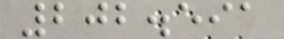202.591
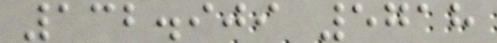132.909 5718
